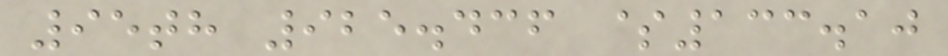95th 925.436 $133.10
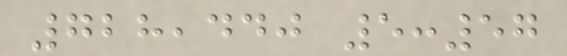728,440 5:57
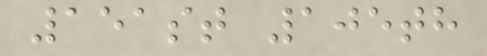151st 105th
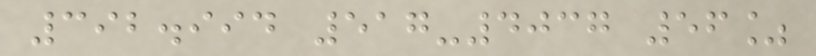392.994 517-4037 56%
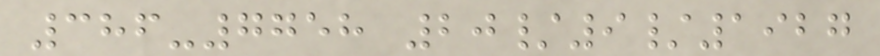386-7758 20/9/1927
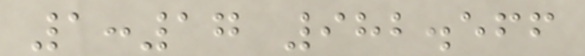1:17 982.566
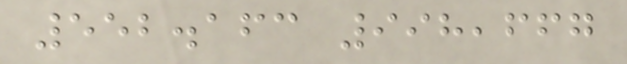552.163 998,667
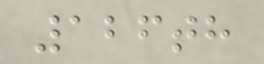126th
